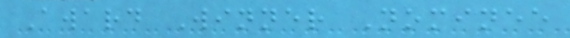Award Winner Nominee
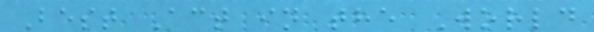Best Act in the World
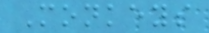Monkeys
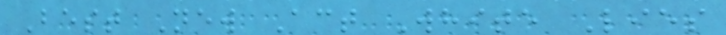Best New Act White Lies
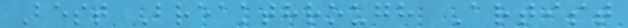Best Breakthrough Artist
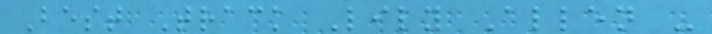Best Track Lily Allen -
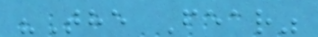"The Fear"
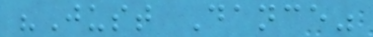"Just Dance"
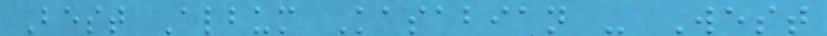Best Album Kasabian - West
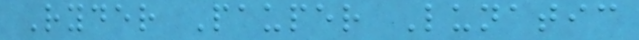Ryder Pauper Lunatic
